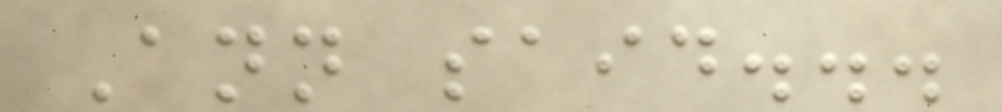Ann said...
